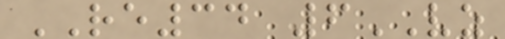RE34 6VZ
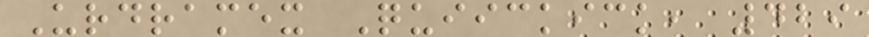Urdramex Quiickick, 429
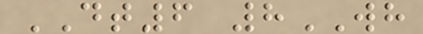DT6 8WH
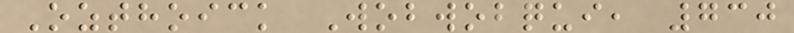Ozthoick Wobwobqui, 730
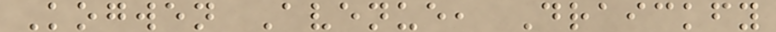Kogwen Avenue, Draickfy
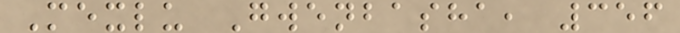Mexlu Gwenbasha, 356
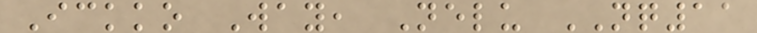Ickko Way, Nelu NQ11
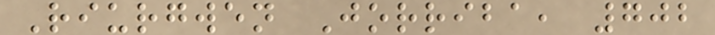Riurgwen Jorriba, 702
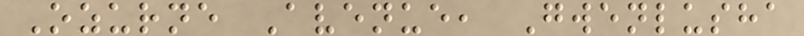Ozurne Avenue, Gwenlusha
